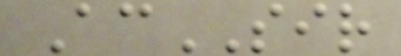AcSIR
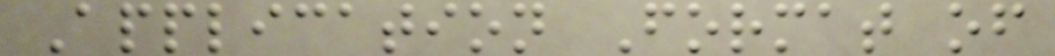Application Format of
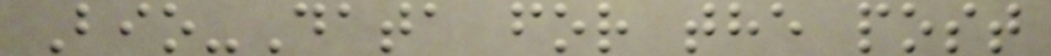Bio-Data for the post
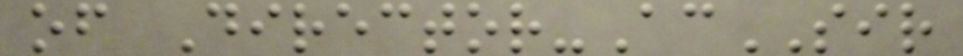of Director-AcSIR
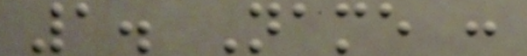1. Name :
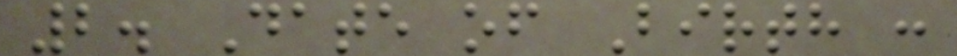2. Date of Birth :
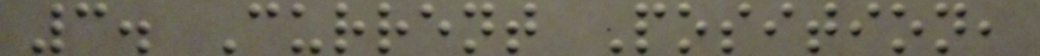3. Current Position,
